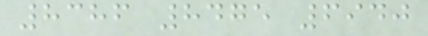8386 8475 6940
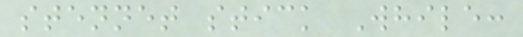stennet stick While:
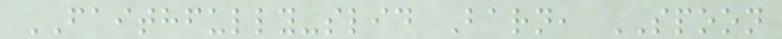FAITHFULLY-slid Barn, SPOON
